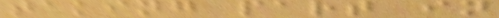taking part in
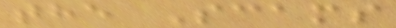the Scams
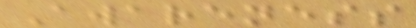Awareness
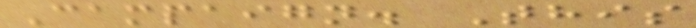Campaign. This
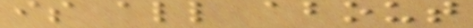is all about
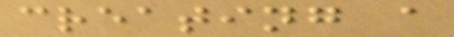creating a
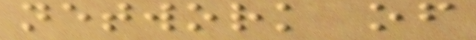network of
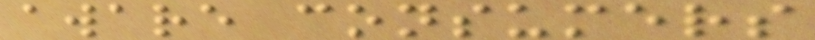aware consumers
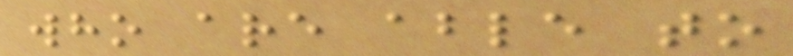who are able to
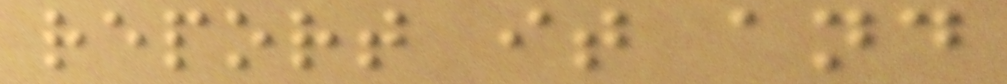report it and
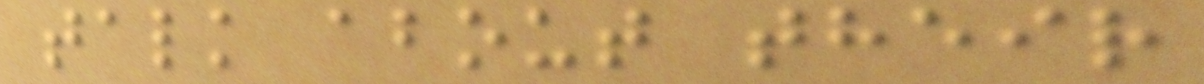talk about their
